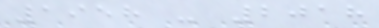1958 - 2018
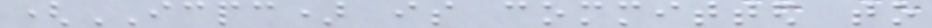(ICPC) is committed to
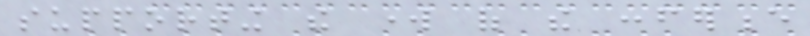supporting the work of the conference
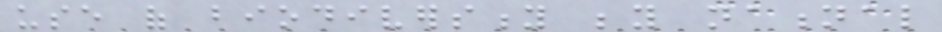use of biodiversity beyond national
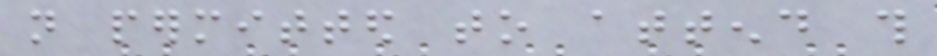not permitted to attend this
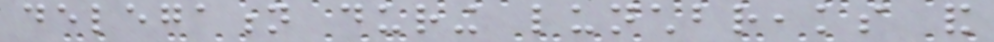delegation during lunchbreaks and
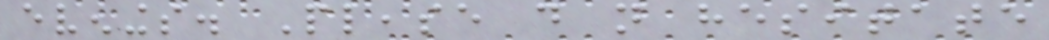evenings. Please do not hesitate
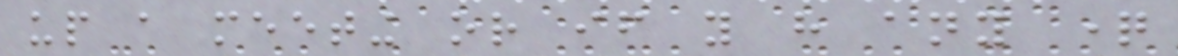up a meeting or if you have any question
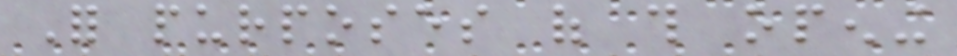For purposes of this opening
